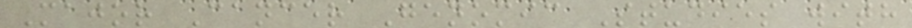Major Cancer Genomic Studies with
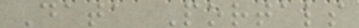Data Portals
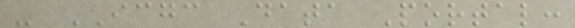- ICGC Data Portal:
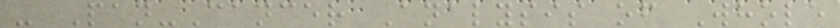- Pan-Cancer Analysis of Whole
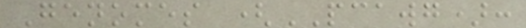Genomes (PCAWG):
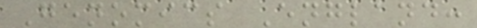Genomics England:
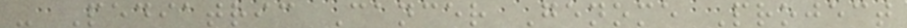- Pediatric Cancer Genome Project
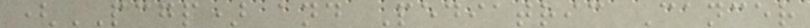(PCGP) and Pediatric Cancer
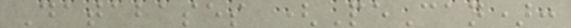Databases (PeCan):
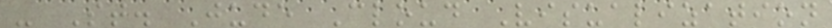- St. Jude Cloud Visualization
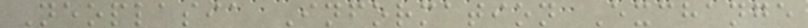Neoplasia Information Exchange
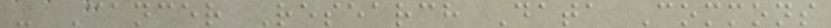- Cancer Research Data Commons
